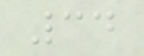34
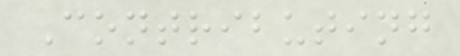Contributing
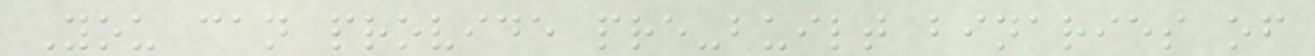You can provide pre-built binaries of
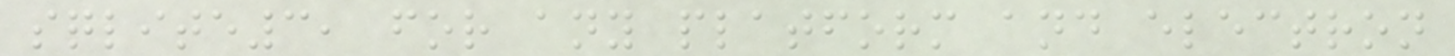sqlite3, for any platform and electron
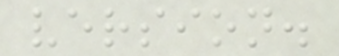version.
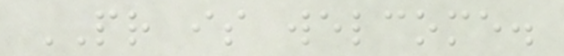PR is welcome.
